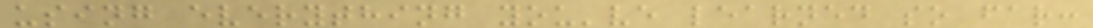using everything you've learned so far:
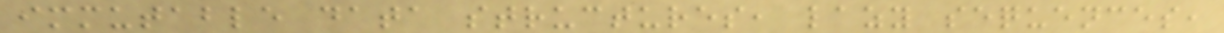immutable data structures, lazy sequences,
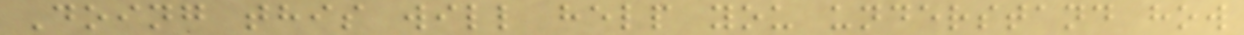Doing this will help you understand how
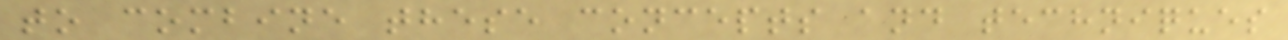to combine these concepts and techniques
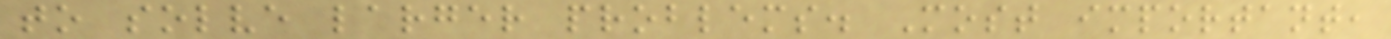to solve larger problems. Most important,
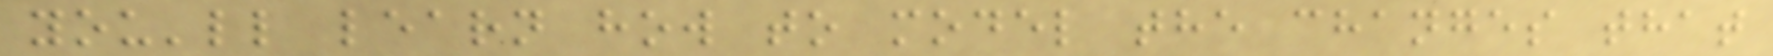you'll learn how to model the changes that
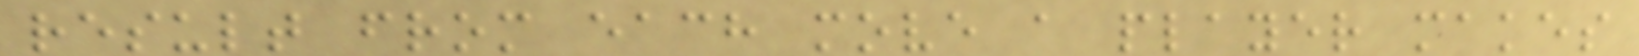result from each move a player makes
